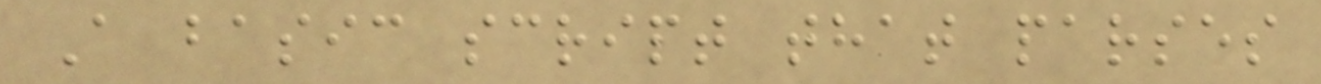A basic script that parses
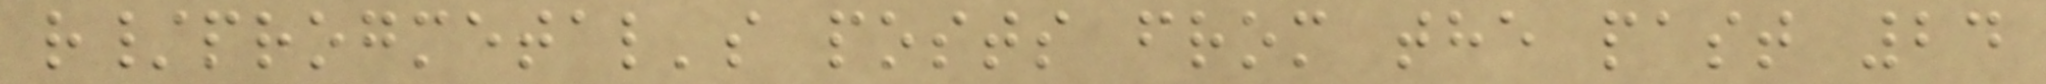r/progmetal's posts from the past 24
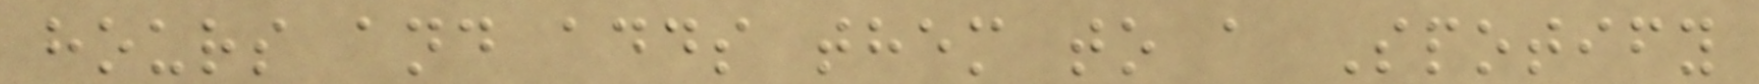hours and adds them to a Spotify
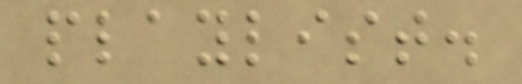playlist.
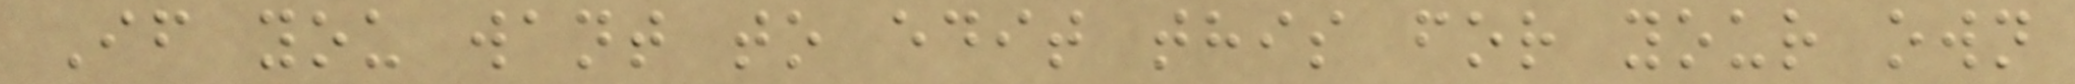If you want to edit this for your own
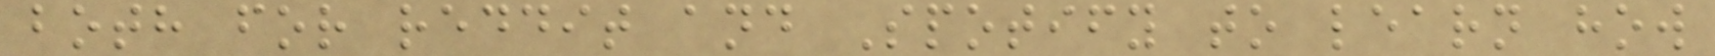both for reddit and Spotify to learn how
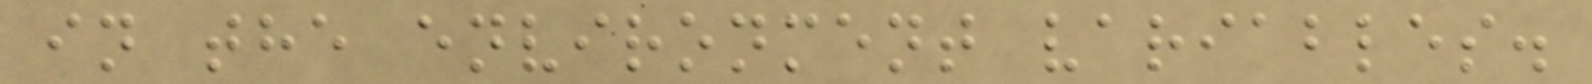in the environment variables.
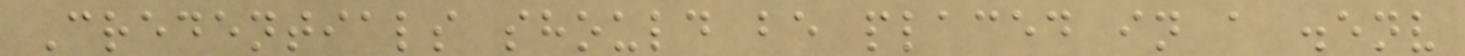Credentials should be placed in a .env
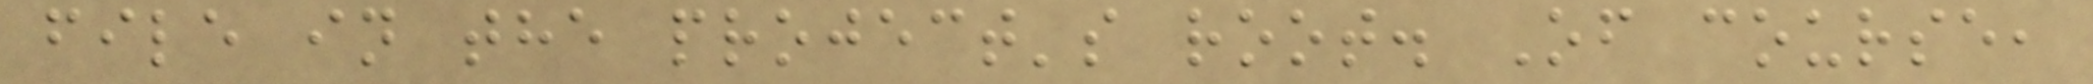file in the project's root. Of course,
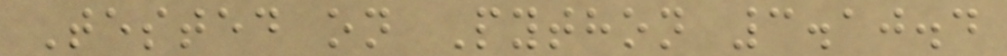Tested on Python 3.10.4
